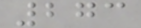273
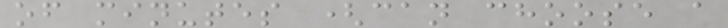of minutes (can choose a
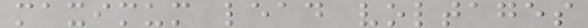maximum lead voltages
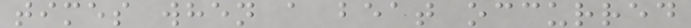times when a beat occurred
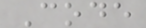Code
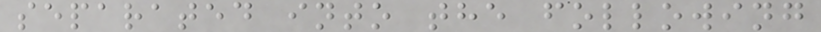separated into the following
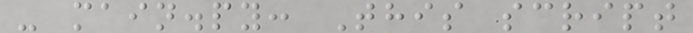- main.py: This script
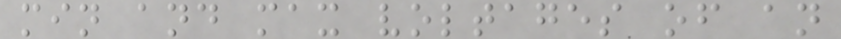min and max voltages of an
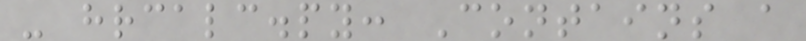- hrcalc.py: Contains a
